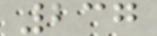237
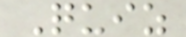Quiz
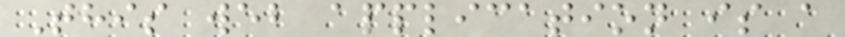This web application is a
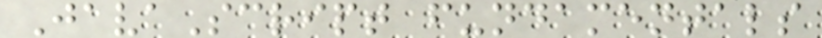JavaScript fundamentals
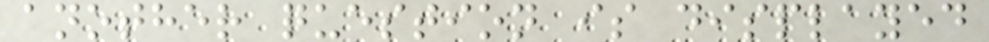another question is displayed
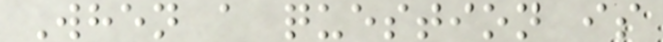When a question is
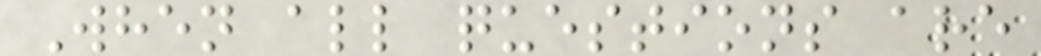When all questions are
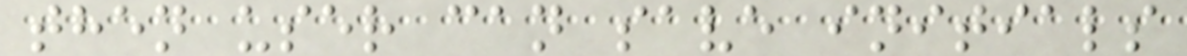then user can save initials
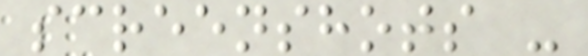screenshots -
